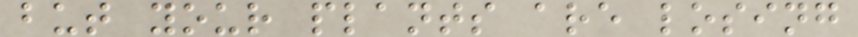but your plants are losing
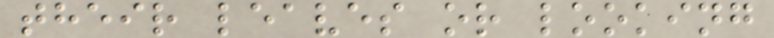their leaves or looking
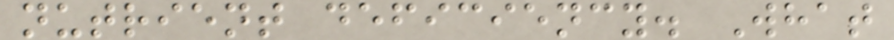nutrient deficiency. What
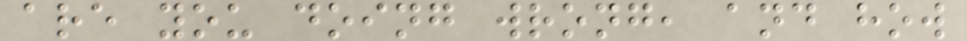are you doing wrong, and how
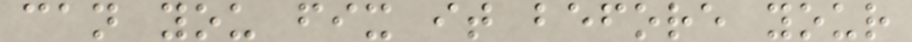can you fix it before your
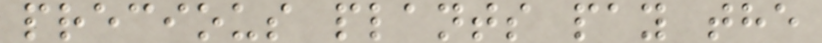precious plants pay the
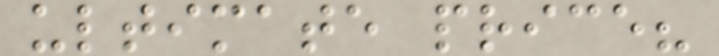ultimate price?
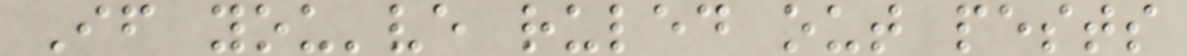If you've ruled out pests
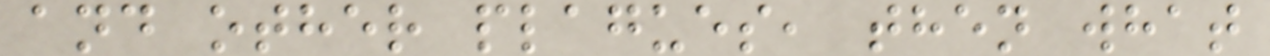and other plagues, then what
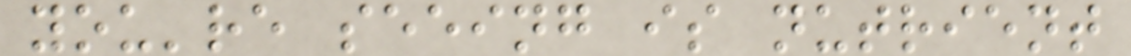you're seeing is nutrient
